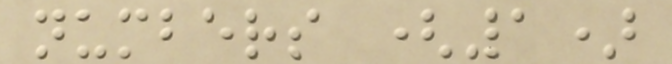numbers (1)
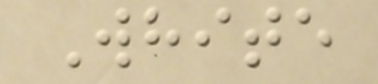White
